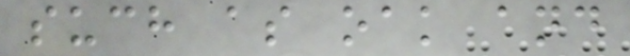such as oak and
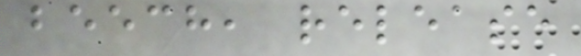beech, release
